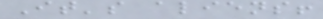It's aliens!
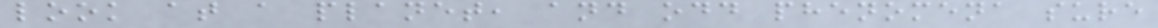look at a planet, and odd phenomena sure
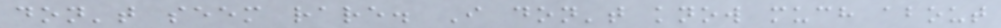don't seem rare. I don't know much about
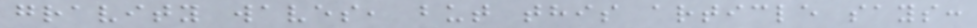gravity waves, but this article says:
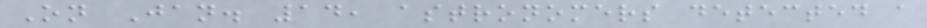On Jan. 14, astronomers detected a
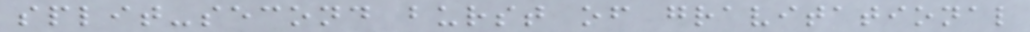split-second burst of gravitational
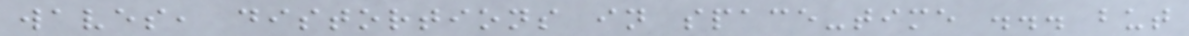waves, distortions in space-time ... but
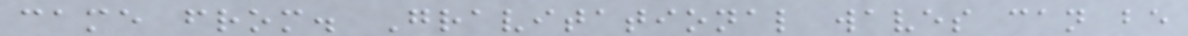came from. Gravitational waves can be
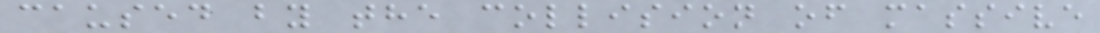caused by the collision of massive
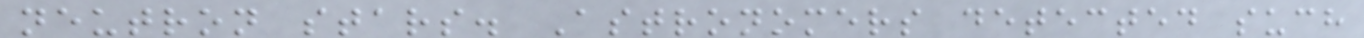neutron stars. Astronomers detected such
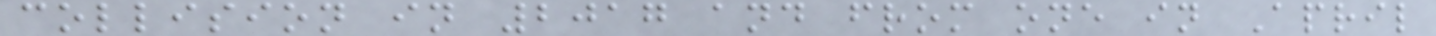collision in 2017 and from one in April
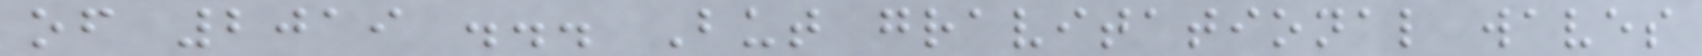of 2019 ... But gravitational waves
